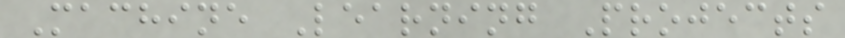Machine Learning Projects
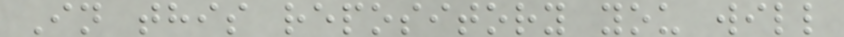In this repository you will
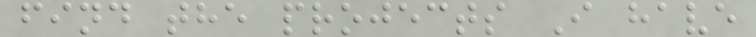find the projects I have
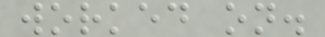worked on.
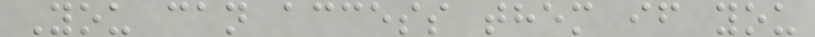You can access them if you
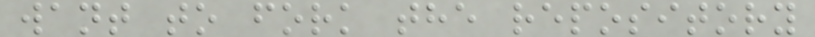want to fork the repository
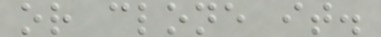or clone it.
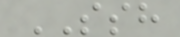SSH
